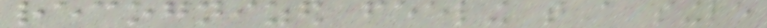recognized feeling that a single
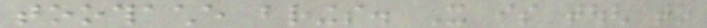toothache brings. It is tough to
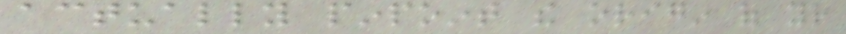actually pinpoint the origin of your
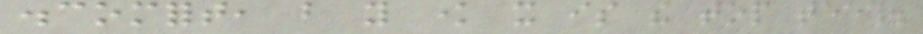discomfort, but you know it is the top teeth.
